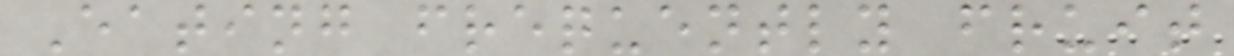Eating frequently fruit
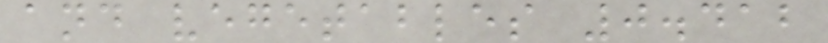and vegetables 0.412
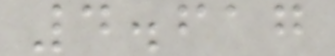4.617
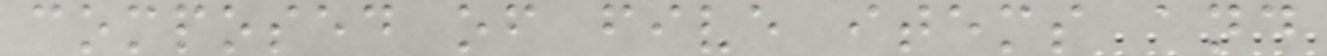composed of five items and
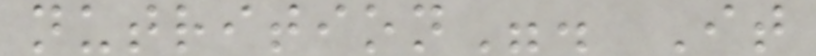nutrition". It
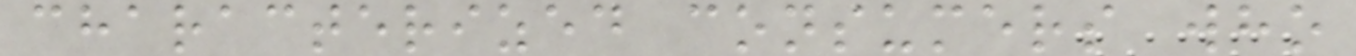characterized consumers who
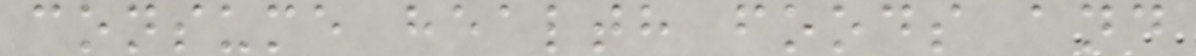consume health foods and
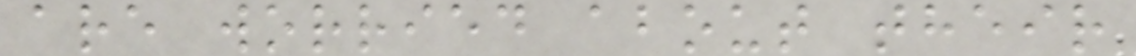are worried about their
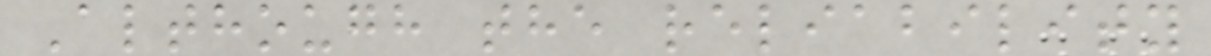Although the reliability
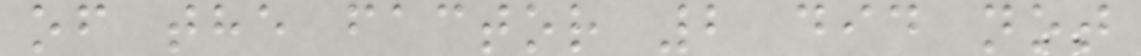of the factor 2 did not
